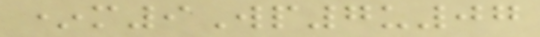*m9Wp7u07
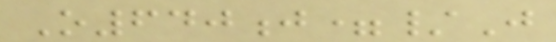O640j=/J
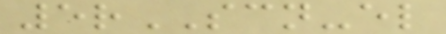5rSCN-el
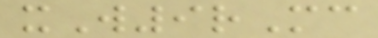xW9rMc
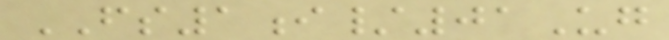FS1i/01Ug
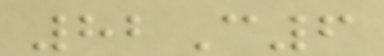82C6
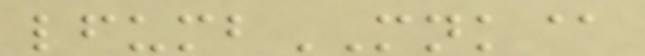lfumbMNK@
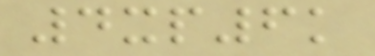4xp6k
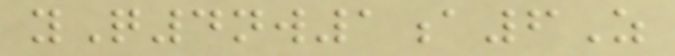yQ4nw1a6Z
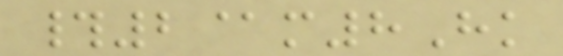#2@m8Hk
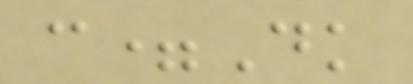c=Dk
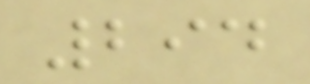294
